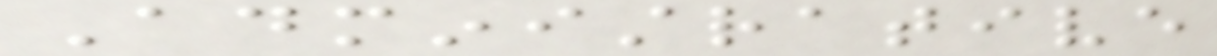Administrative
